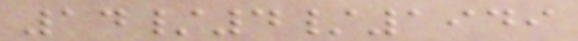14/4/1949
